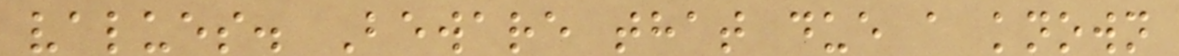values. Beware that due a known
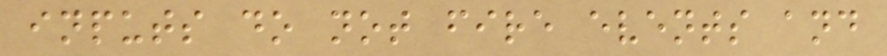inputs do not fire events and
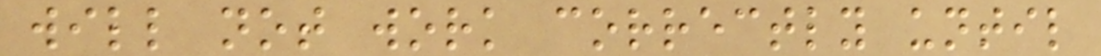will not work correctly until
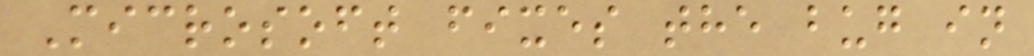Microsoft fixes the bug in
